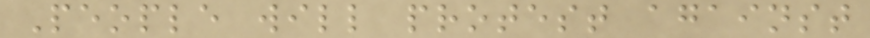People will protest against
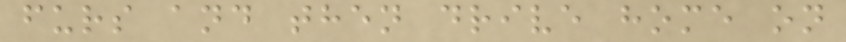furs and then drive home on
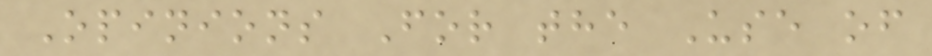Opinions For the Use of
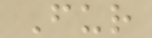Fur
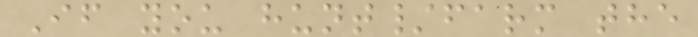If you hunt/farm the
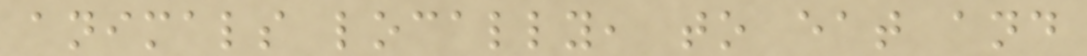animals locally, to eat and
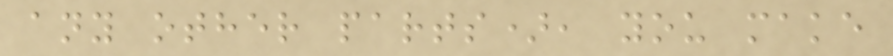any other parts), you make
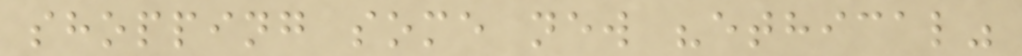shopping some new "ethical"
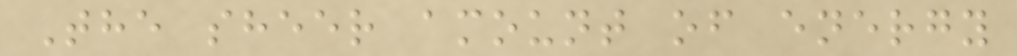The sheer amount of energy
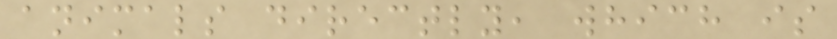animals directly, which is
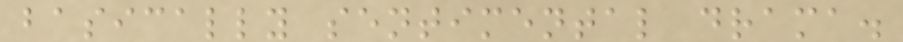basically sentimental drama.
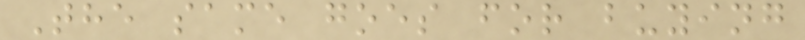The same goes for buying
